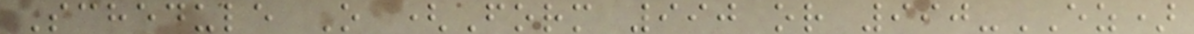Schedule O (Form 990 or 990-EZ)
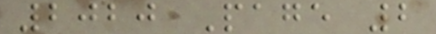2020 Page 2
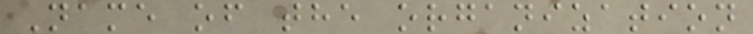Name of the organization
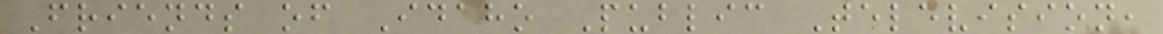Friends of Idaho Public Television,
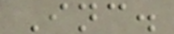Inc.
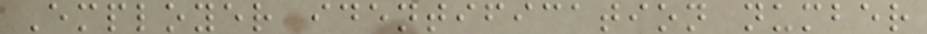Employer identification number
